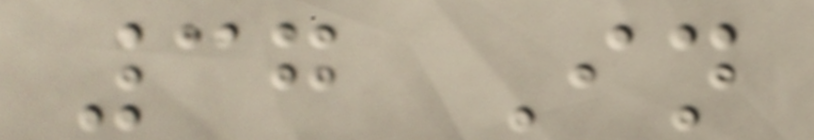37 In
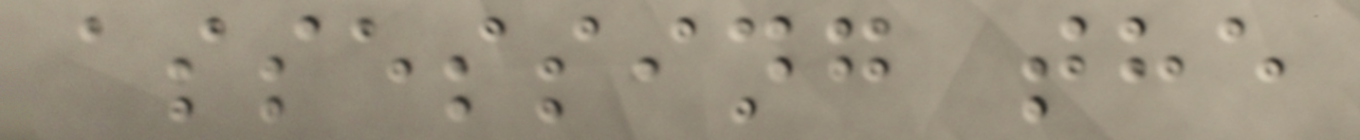assessing the
